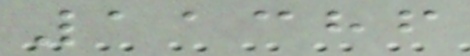11386
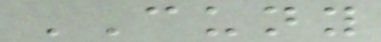CUNY
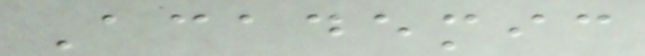Academic
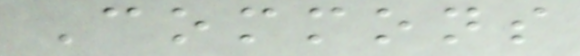Commons
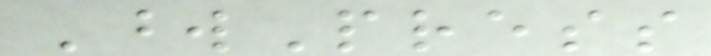WordPress
